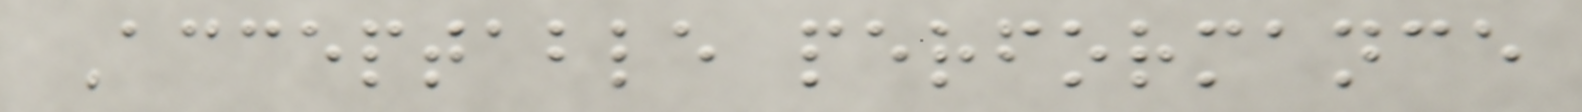Acceptable performance
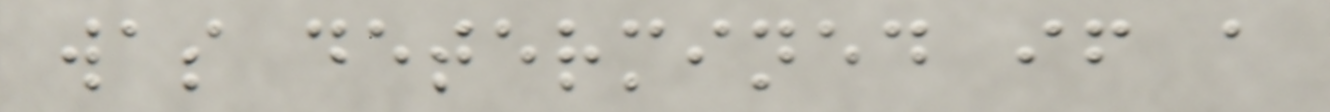was determined if a
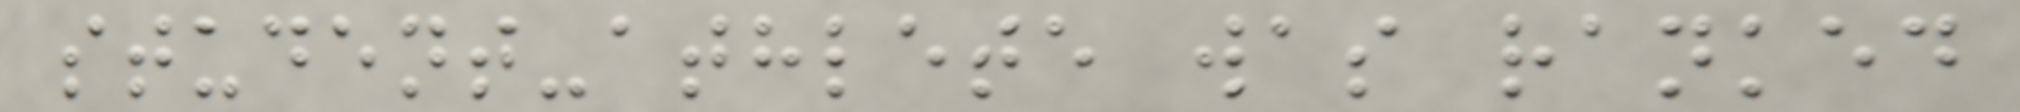student-athlete was ranked
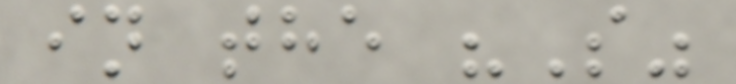in the "S"
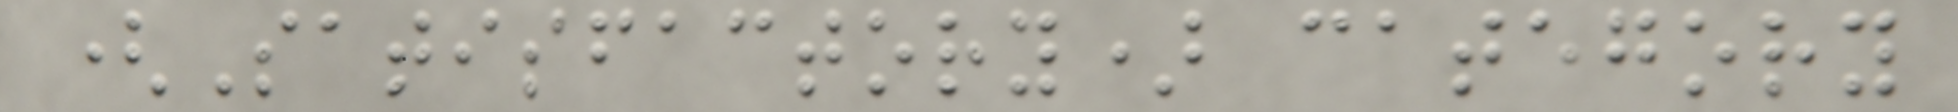(Satisfactory) category
